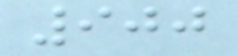900
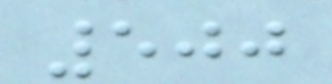500
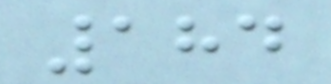184
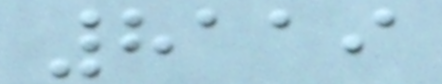8119
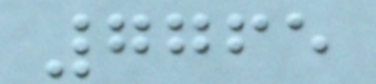7765
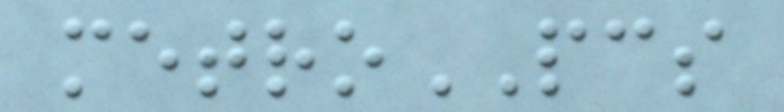metroPCS
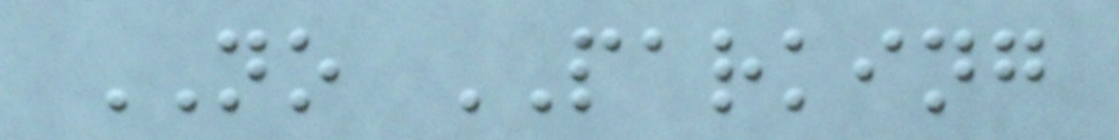NO PARKING
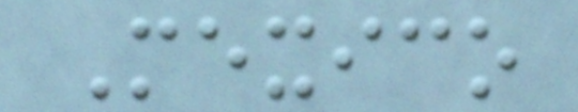Mexico
